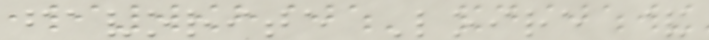favorite Loire &
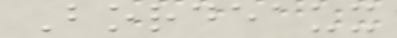Bordeaux
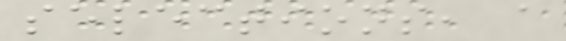selections, a
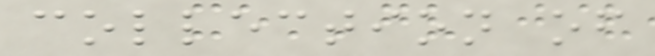collection of
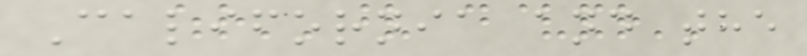California and the
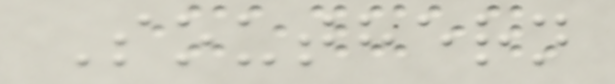Southern
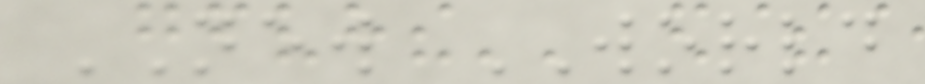NEW WORLD
